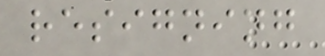resigning
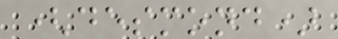(desmond)
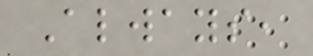Always,
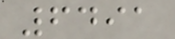6491
